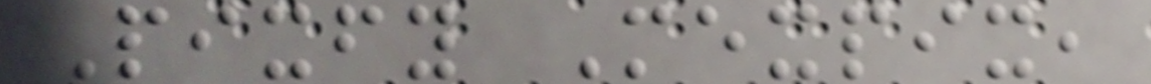Pixfy Mexpix,
